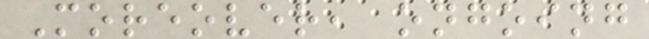Moreover, ongoing
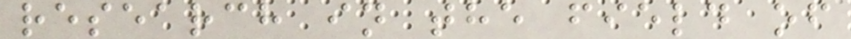research in the field of
